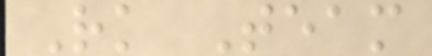Rk Team
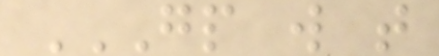GP W T
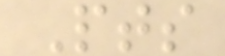Pts
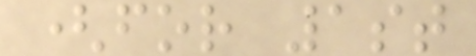(for 1st
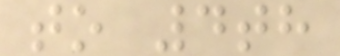to 4th
